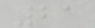21
